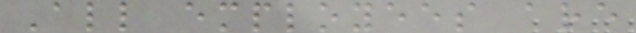All employees are
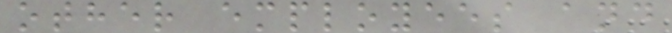other employees and
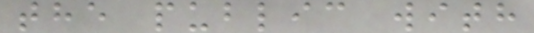the public with
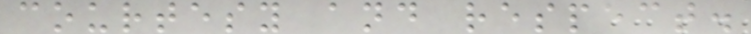courtesy and respect.
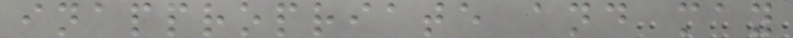inappropriate and may
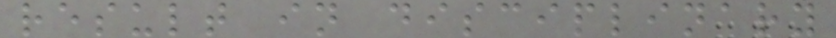result in disciplinary
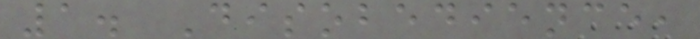1. Disobedience,
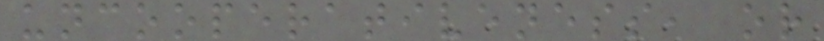uncooperativeness, or
